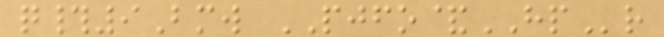q#9Bmw PJFO&HPr
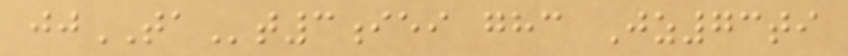jjTAt3iei ghc Jz73ti
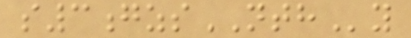s3gzsNTHy
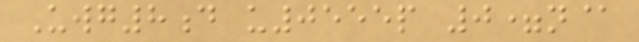Uwg8d u0555p 0=n@
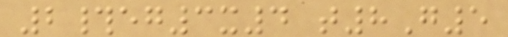2#eg3x4 t8G5
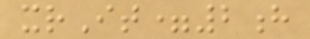xrIt=2h
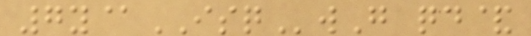7y@ISQwG qd&
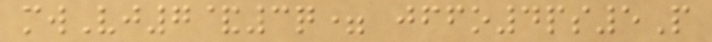mwVj7&3q= jffo4ps5P
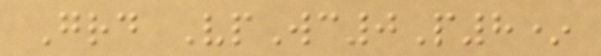Grd VpWc0P8*
